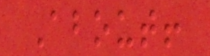About!
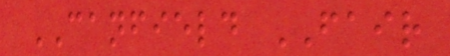CANFIELD FAIR
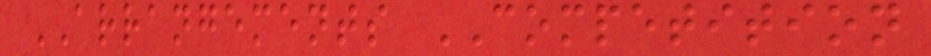ARRANGEMENTS COMPETITION
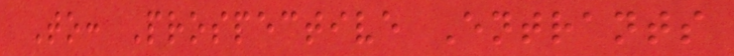To: Prospective Entrants
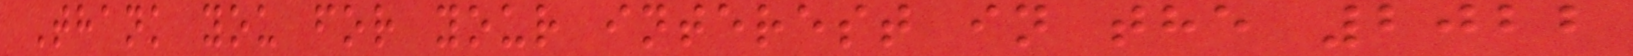Thank you for your interest in the 2022
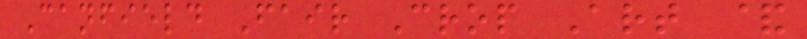Canfield Fair Crop Art &
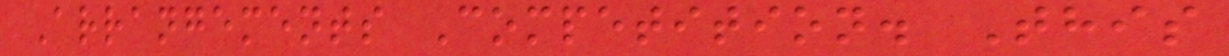Arrangements Competition. This
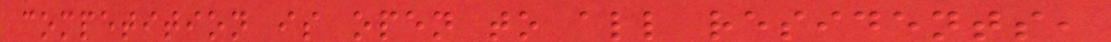competition is open to all residents,
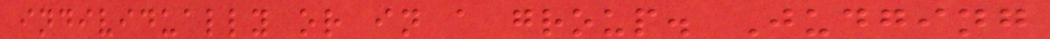individually or in a group. Judging
